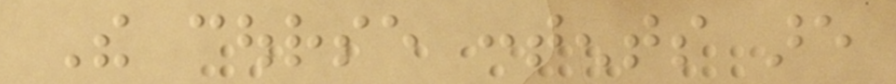The course contents are
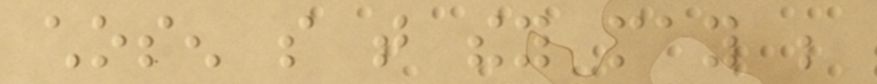chosen so that they may be
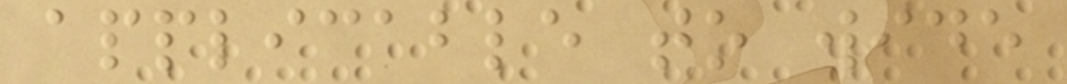applicable to wide
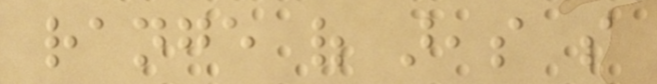range of areas so
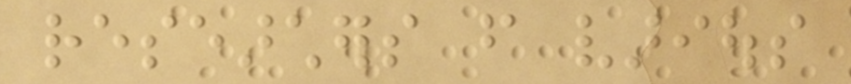researchers from various
